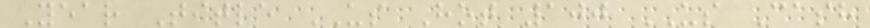Year Title US Hot 100 US Cash
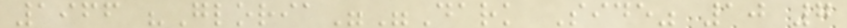1966 "Gloria""Dark Side" 10 7
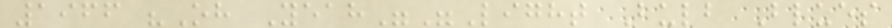1966 "Oh Yeah""Light Bulb Blues
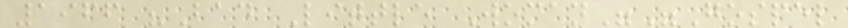1966 "Bad Little Woman""Gospel
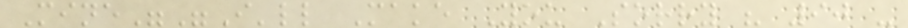Mine""I'll Make You Sorry " 90 -
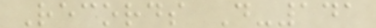Records D-141
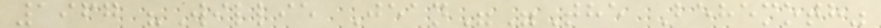1967 "Willie Jean""The Behemoth"
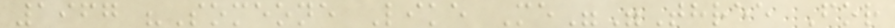1967 "Someone Like Me""Three For
